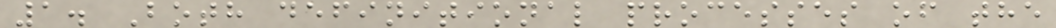1. Both definitional processes of the
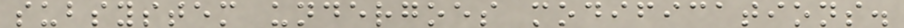subsystem undergoes modifications.
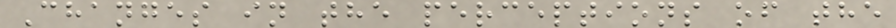Changes in the perceptions of the
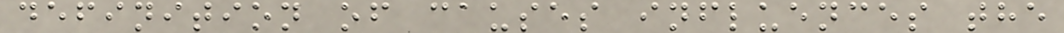definition of causes influences the
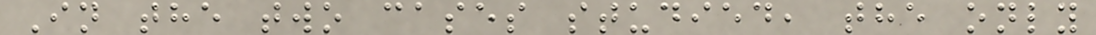In the two cases studied, the only
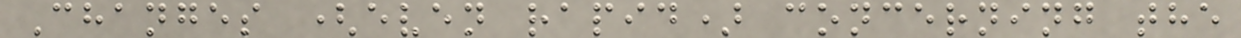Changes (even rapid) concerning the
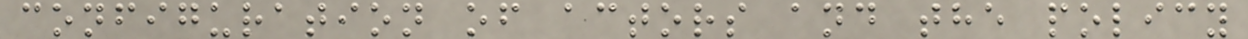configuration of actors and the policy
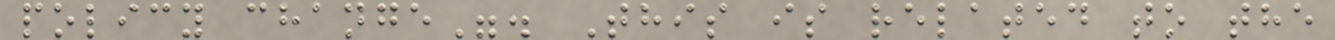policy change". This is related to the
